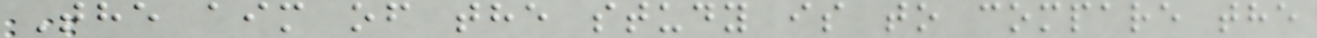The aim of the study is to compare the
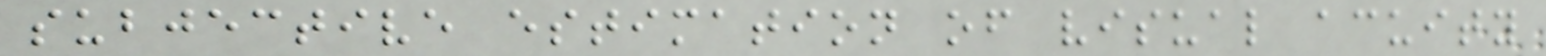subjective estimation of visual acuity
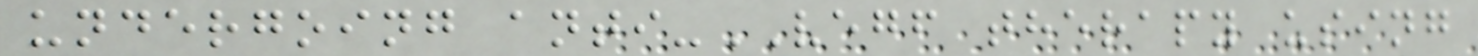undergoing anti-VEGF therapy using
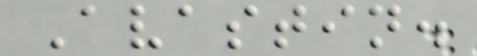Avastin.
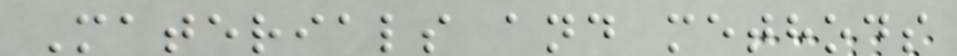Materials and methods
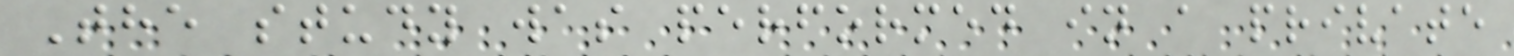The study was performed in a private
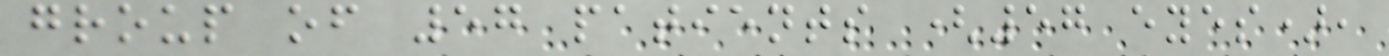group of 57 patients (57 eyes),
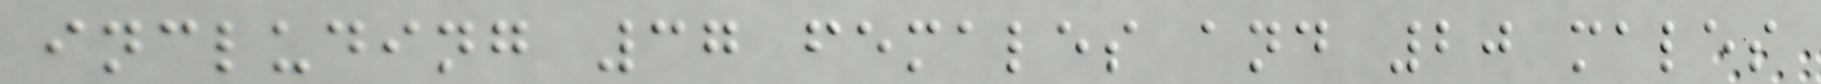including 37 females and 20 males
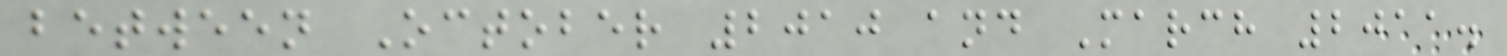between October 2010 and March 2011.
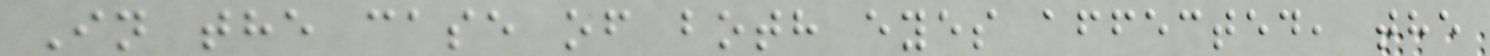In the case of both eyes affected, the
